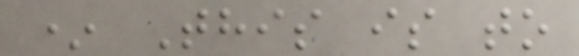* This is to
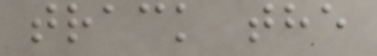track the
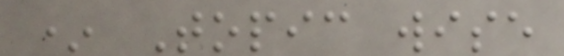* Topic wise
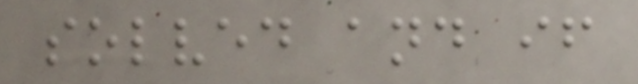solved and if
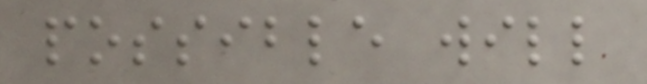possible will
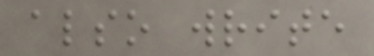also write
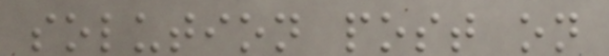solution post on
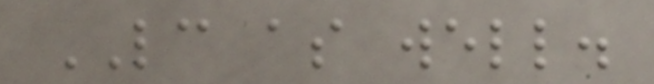LC as well.
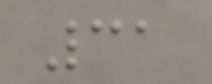31
